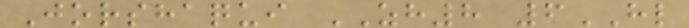Jorshaqui ZH8 6HL
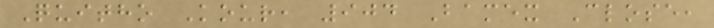Quitho Kour, 904 Bamex Close,
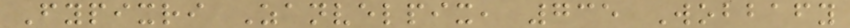Fypixri Zanvelpix, 735 Wobbafy
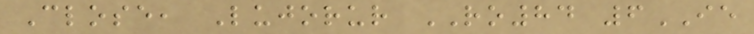Close, Lujorur RO84 6IE
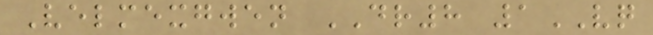Velmexgwen DR8 1VQ
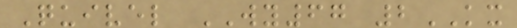Quivel WY67 2KX
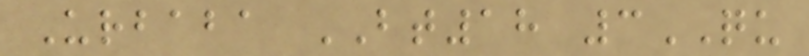Urbaba BT18 3QU
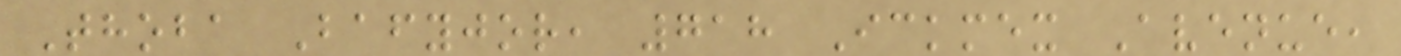Thoba Bafyjor, 718 Ickmex Avenue,
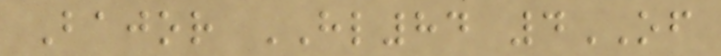Bajor HL84 4OF
